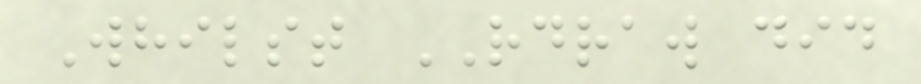Whilst RDRAW did
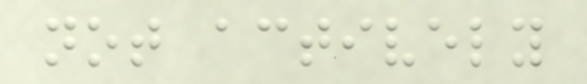not actively
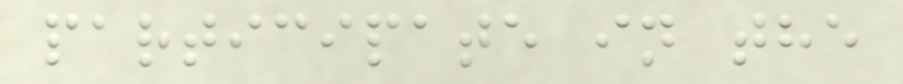participate in the
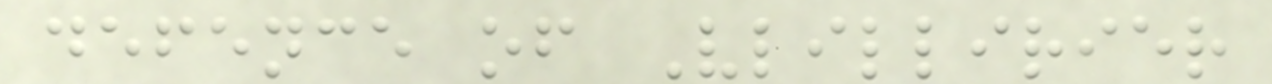defence of Vlillirier
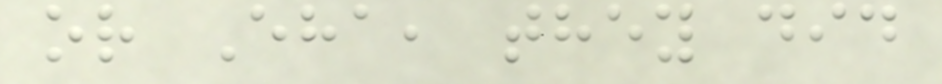or Eha, they did
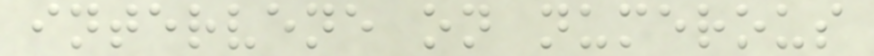intervene on numerous
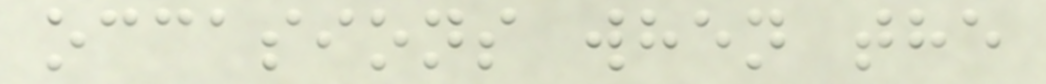occasions when the
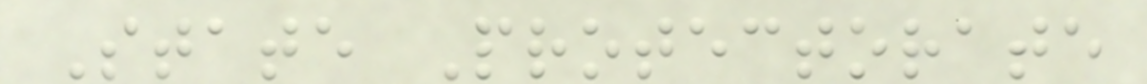State Protectorate
